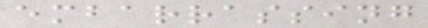embarrassing
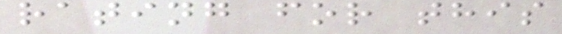rating for this
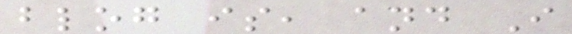blog is, and I
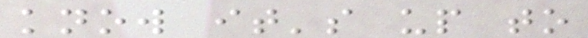know it's up to
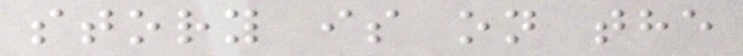story is on the
